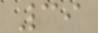39
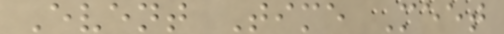Event Time Meet
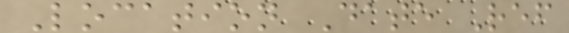Location Date Ref
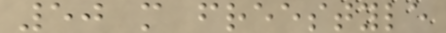50 m freestyle
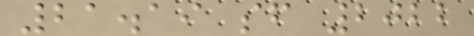21.19 sf 2022
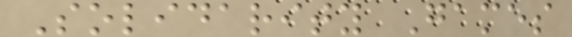Solidarity Games
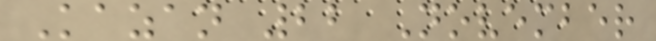Kazan 22 November
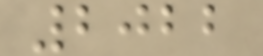2022
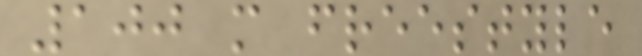100 m freestyle
